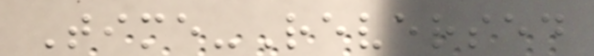Time-Reversed
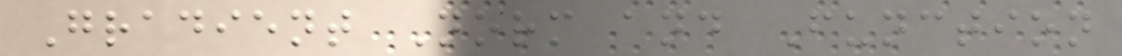Gradient Norm and Function
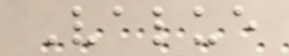Value
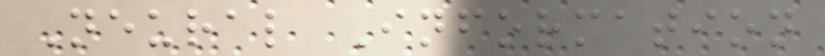Neural Information
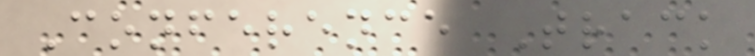Conference Track
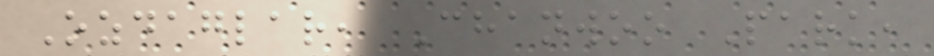Ozdaglar, Chanwoo Park,
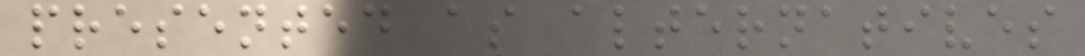presented as alternatives
